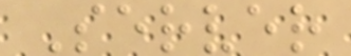Server
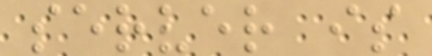server is
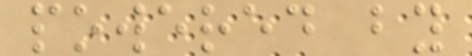powered by
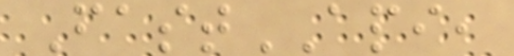FastAPI,
